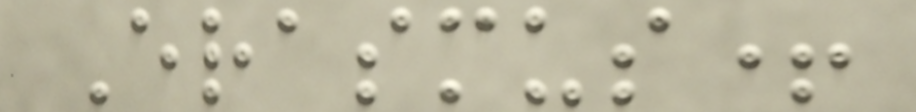Erasmus+
